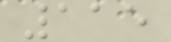115
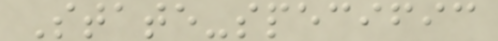State-specific
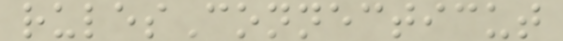rulesConnecticut
